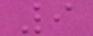9
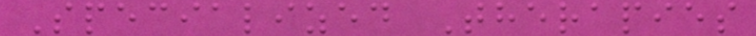Specialized Therapies
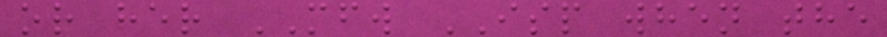or her MFW ISP when the
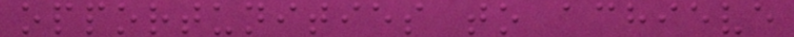opportunities to achieve
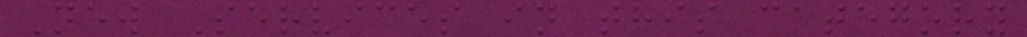New Services in this category
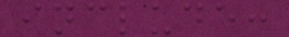include:
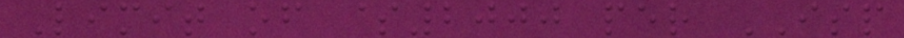Limit of $2000 per ISP
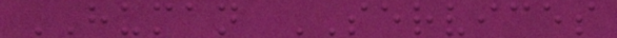HUMAN SERVICES
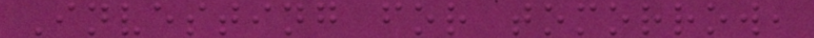Investing for tomorrow,
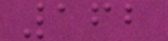162
